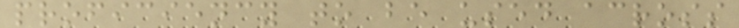proficiency to be used across
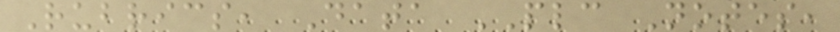Rubrics, Data PLC Notes,
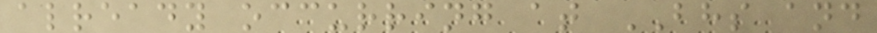already occurring at BHS and
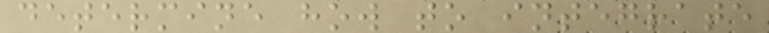determine how to integrate
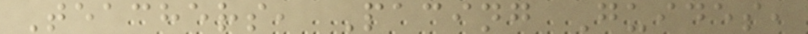Teachers, Pacing Guides,
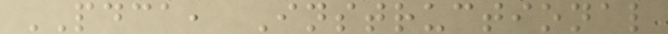PDCA, Instructional
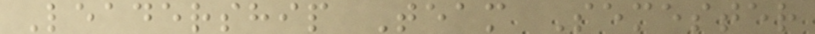Leadership Team Semester
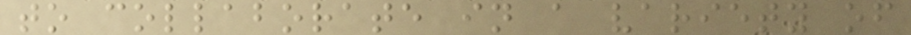to collaborate in a variety of
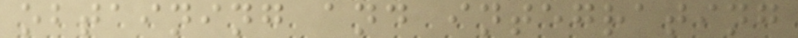obtaining and integrating
